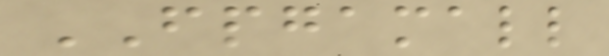FPGAMALL
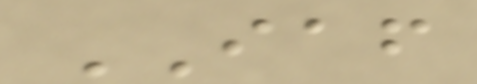IAF
